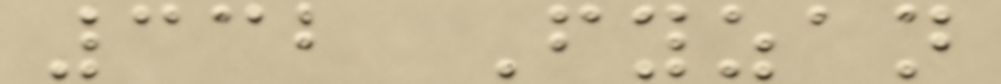332 Fyzan
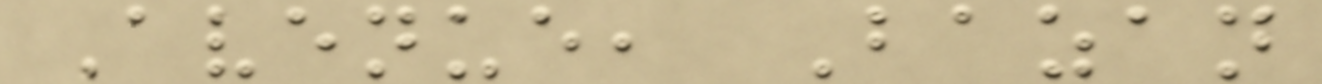Avenue, Bazan
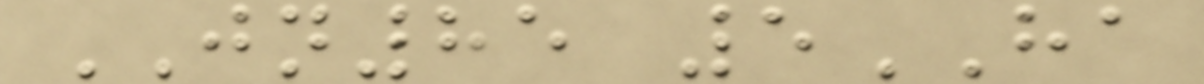JN85 5HA
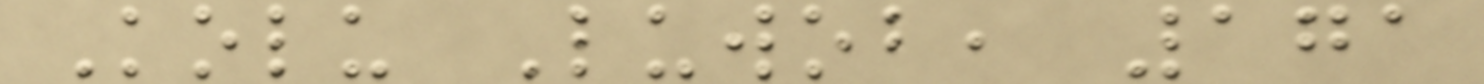Kolu Luwob, 171
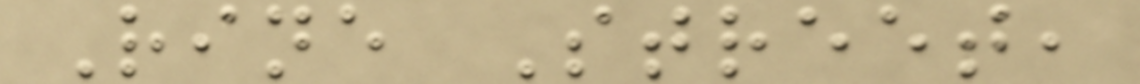Rine Street,
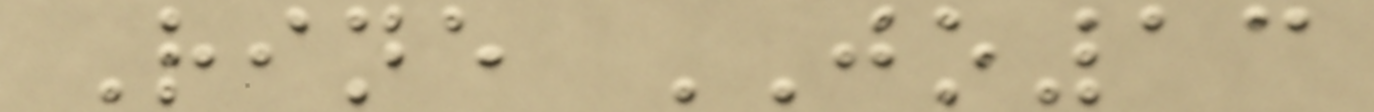Rine JO13
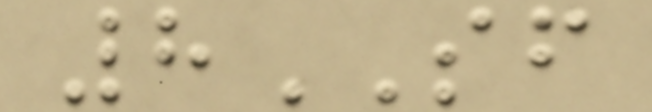8SF
